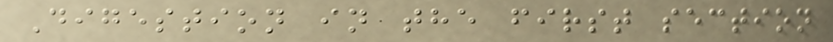Digestion in the first section
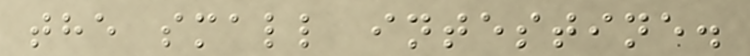the small intestine.
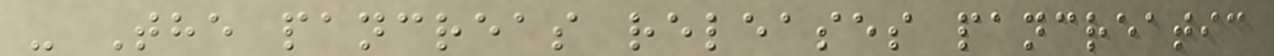- The pancreas releases pancreatic
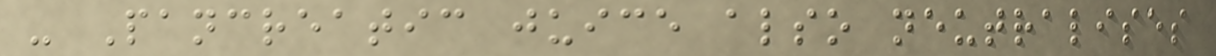- Pancreatic juice also neutralises
